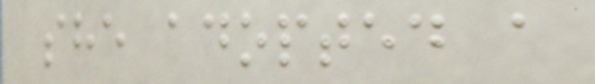she adopted a
